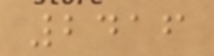2416
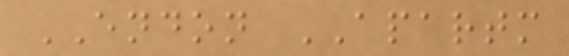ENDON APARTM
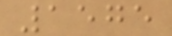1575
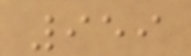959
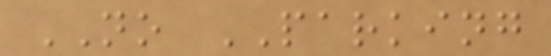NO PARKING
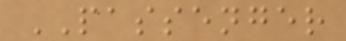PASSENGER
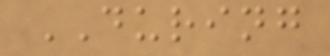DURING
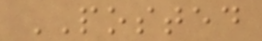POSTED
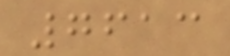7613
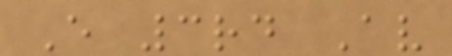E 3rd Av
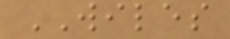WILES
